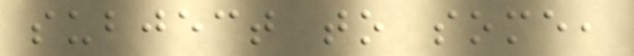subject to some,
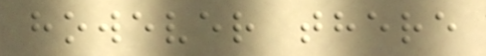however there
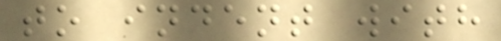to indent with
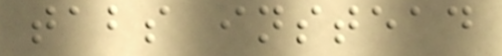tabs instead
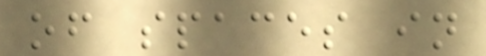of spaces in
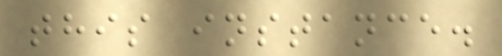this instance.
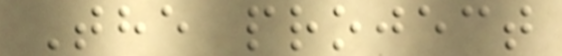The project
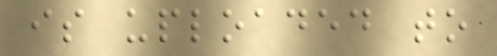is uploaded to
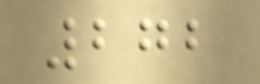272
